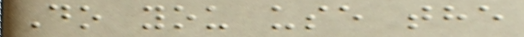Do you use the
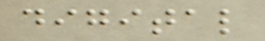digital
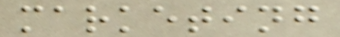marketing
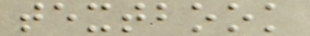textbook
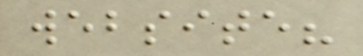website?
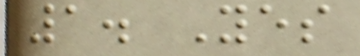1. Yes
